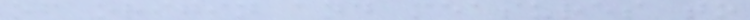of origin and measures to
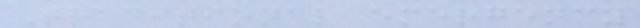Traditional emergency
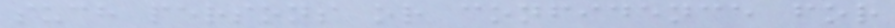such persons or confidence for
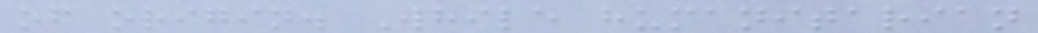of origin. While humanitarian
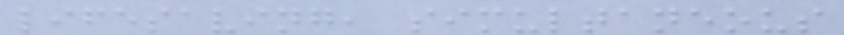lifesaving, simultaneous
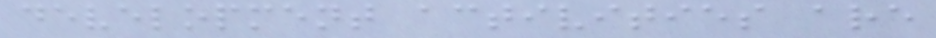development activities are
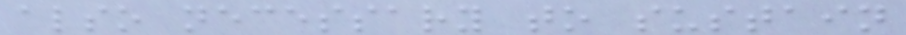also necessary to sustain
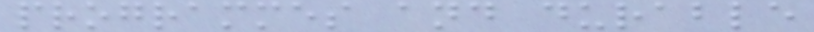programmes and durable
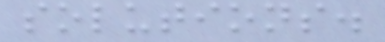solutions.
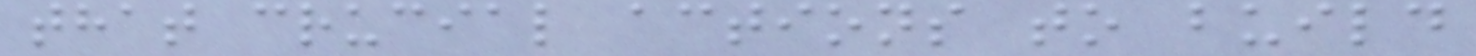that crucial actions to build
